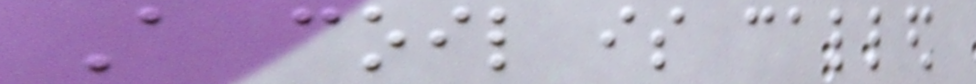A coil is called
